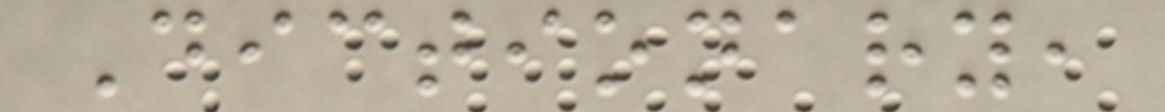Dictionary,
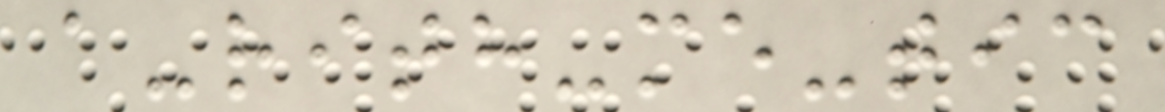a-rith-me-tic
